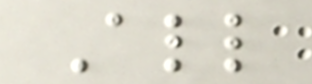All
